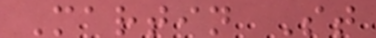Martin St
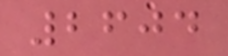2604
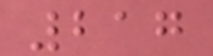217
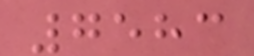7583
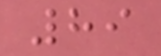89
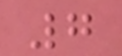7
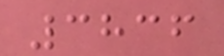3836
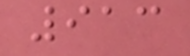913
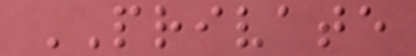PRIVATE
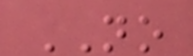NO
